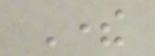There
